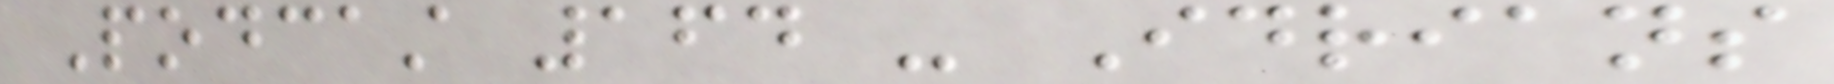Podcast 164 - Idrians
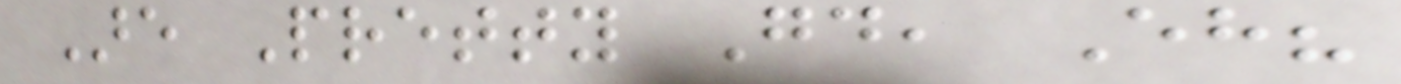Are Pretty Good, Eh?
